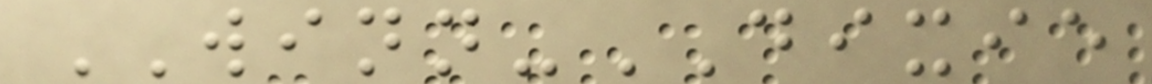WINN-DIXIE
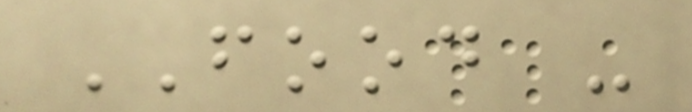FOOD -
